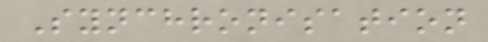Synchronisation
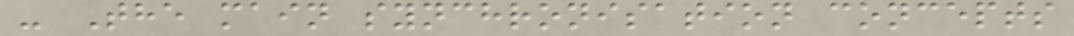- The main synchronisation concepts
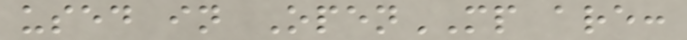used in OpenMP are:
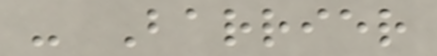- Barrier
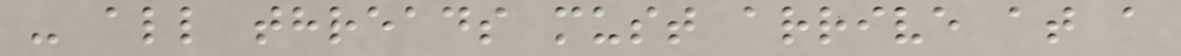- all threads must arrive at a
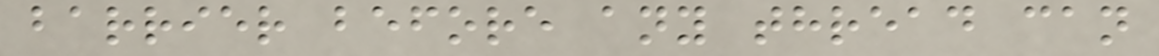barrier before any thread can
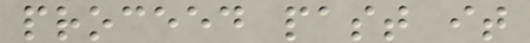proceed past it
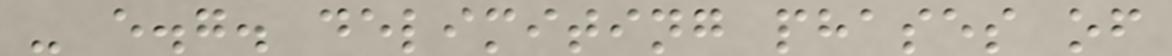- e.g. delimiting phases of
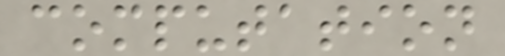computation
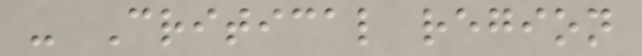- Critical region
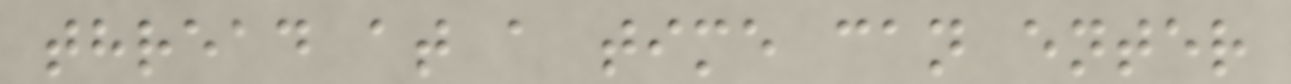thread at a time can enter
